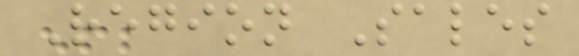Region Sales
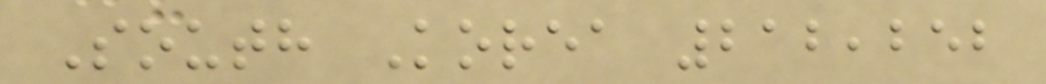South Korea 212,252
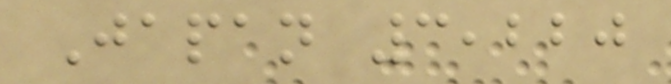Japan 3,220
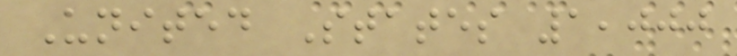United States 1,000
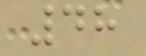48
